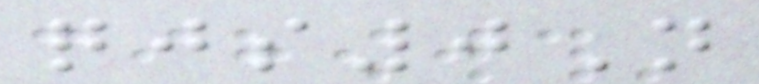qjs0N
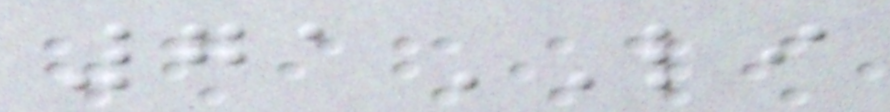71LI
